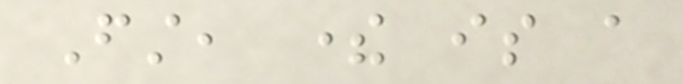First, there is a
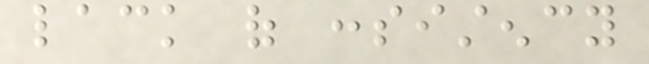lack of consistency
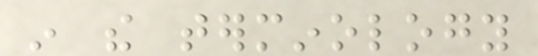in the terminology
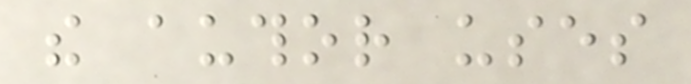the author uses
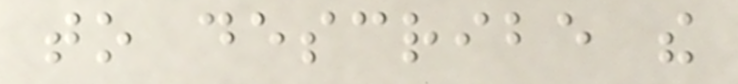to describe the
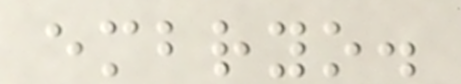embryo.
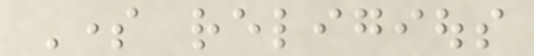Some religious
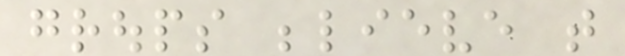groups believe that
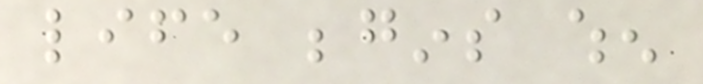life begins when
